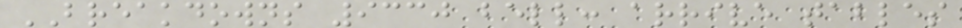BREAKDOWNS 9330 bell: arrive tables
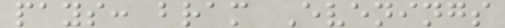pays: bram Evenings
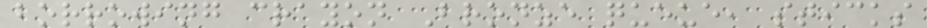borrowing crayon Bronze queue, sticks
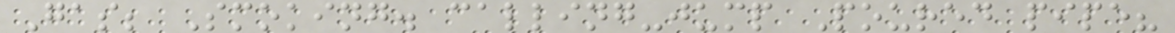Gas; Smoking. calling-jump Poured pipe?
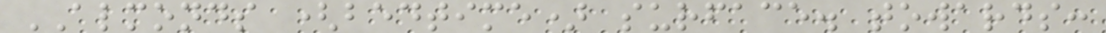ALMONDS (bedtime) surface. towards:
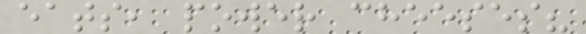eats, power cheeses?
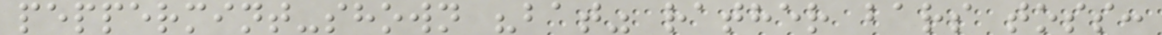peppermint-shown "bat" rather bars toss:
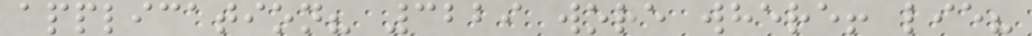application? 3229 wore where! lie?
